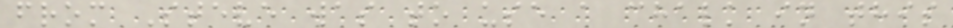from Steve was to use a chalk in this
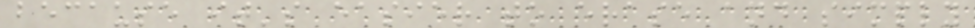because it's easier to erase and simply
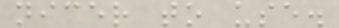nicer to use.
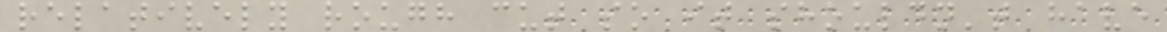relatively rough cut so it shouldn't have
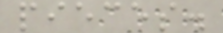pieces.
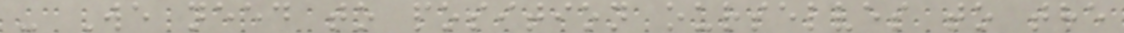- We need to position ourselves to the
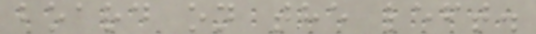board on the left.
